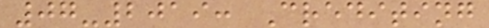07-2019: Crediting
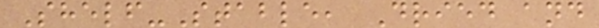Shelf-Stable, Dried and
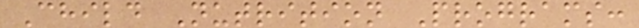Child Nutrition Programs:
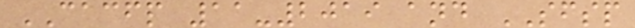CACFP 11-2019 and SFSP
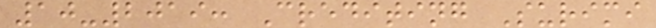10-2019: Crediting Surimi
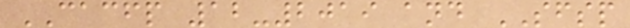CACFP 12-2019 and SFSP
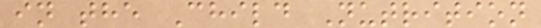in the Child Nutrition
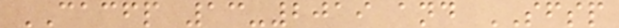CACFP 13-2019 and SFSP
